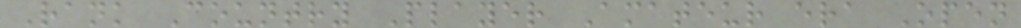Rank Country Player Amateur era Open
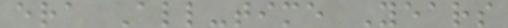era All-time Years
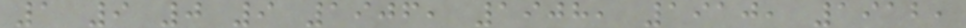1 9 0 9 1906, 1908, 1910, 1912,
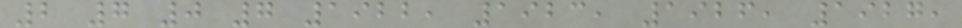2 7 0 7 1922, 1923, 1926, 1927,
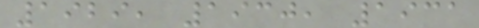1929, 1930, 1931
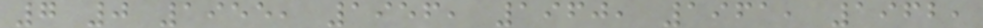7 0 1955, 1956, 1960, 1961, 1962,
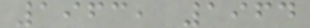1963, 1964
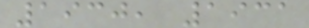1930, 1931
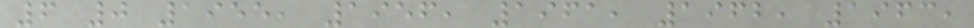6 0 1955, 1956, 1961, 1962, 1963,
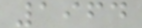1964
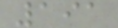191
